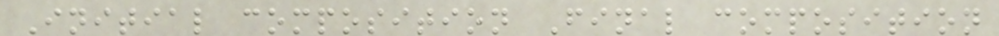Initial composition Final composition
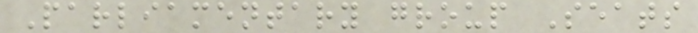Parliamentary group Seats
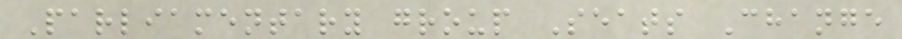Parliamentary group Seats Change
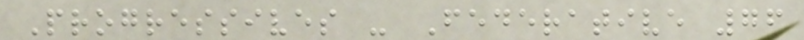Progressives - Federative 76
